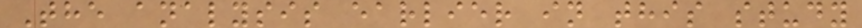The analysis earlier in this study
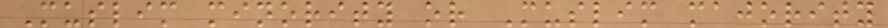Muslim minority or Muslim majority
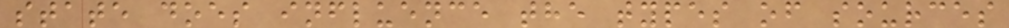state does influence the types of sources
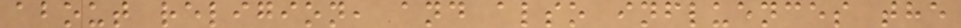about religion, and also influences the
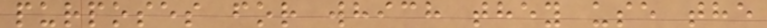purposes for which they use the
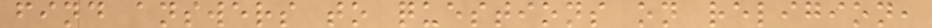find answers to questions on religion,
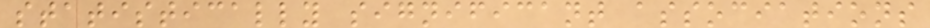statistically significant associations
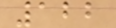122
